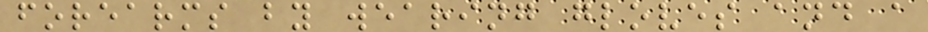forearms by wearing gloves and a
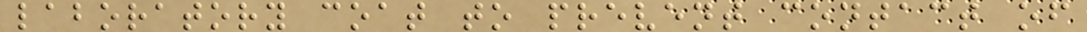laboratory coat to prevent contact of
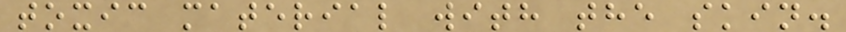toxic material with the skin.
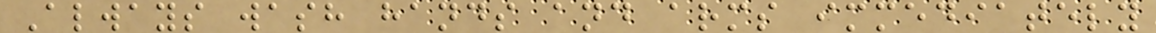Always wash hands and arms immediately
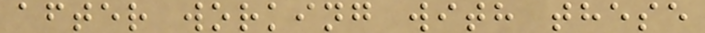after working with these
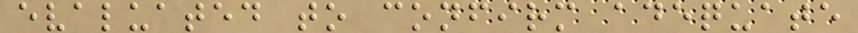evaluated to confirm adequate
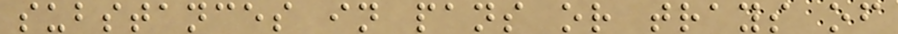substances in pans or trays of
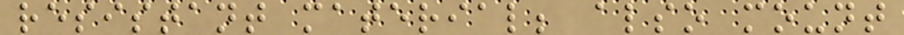resistant material; also mount
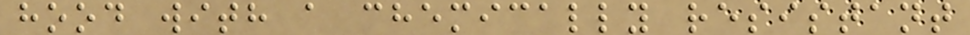hood with a chemically resistant
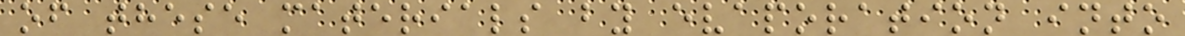of these materials by evaporation into
